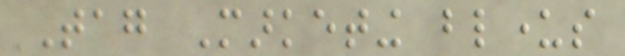Tag Marketing blunders
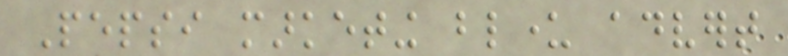Pepsi marketing blunder advert
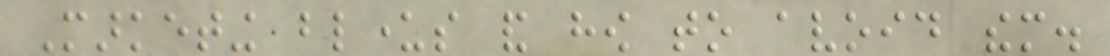Marketing blunders and how to avoid them.
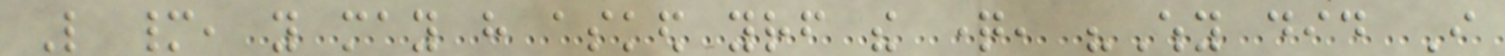Like many, you may have asked yourself the question, "Why did I
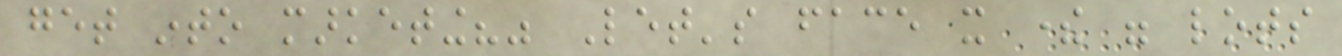get into marketing?" Let's face it there were lots
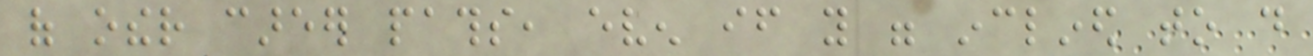of other career paths, even if you were inclined to do
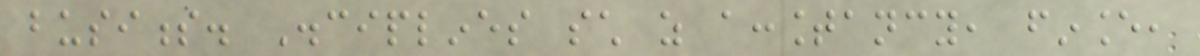business. Disciplines such as accountancy, finance,
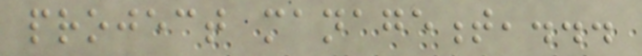project management,...
